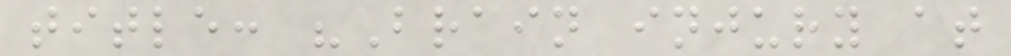title: "Brain injury at
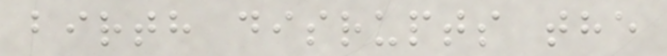birth disrupts the
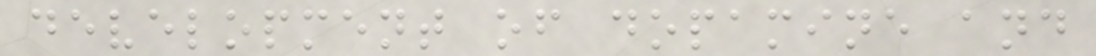development of dopamine and
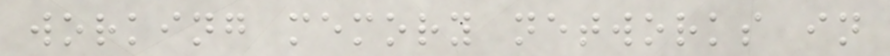working memory networks in
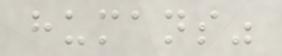humans"
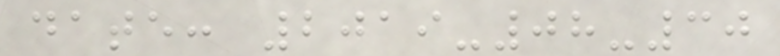date: 2019-08-30
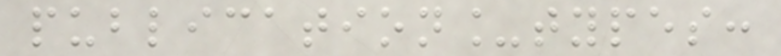publication_types:
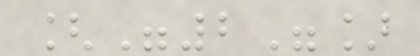["2"]
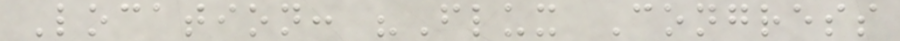Location: "Flux Congress
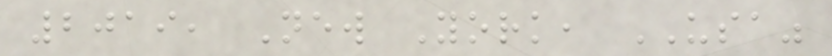2019, New York, USA"
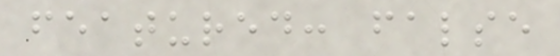featured: false
